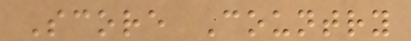Score Country
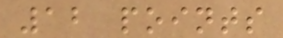12 points
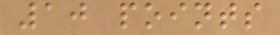10 points
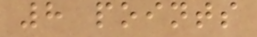8 points
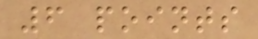6 points
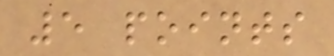5 points
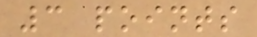3 points
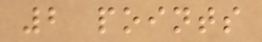2 points
